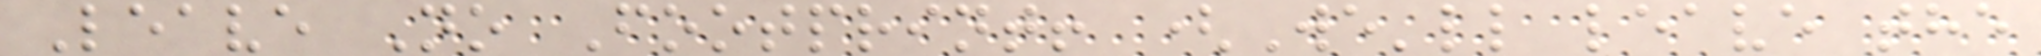Leave No Footprint! (We'll leave the
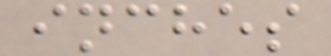inches
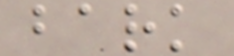bark
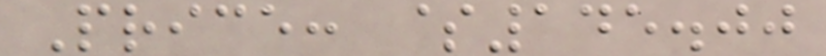Price: $145.00
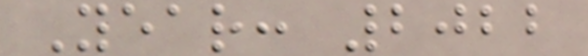Year: 2022
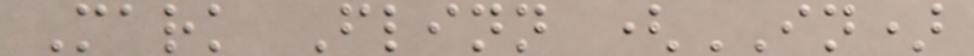Mark Flinn (IN)
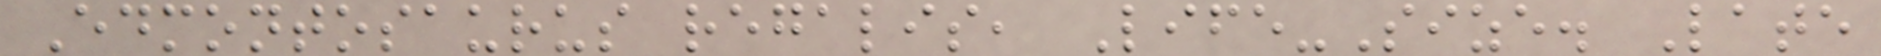Edmontosaurus regalis, Life-Size. Late
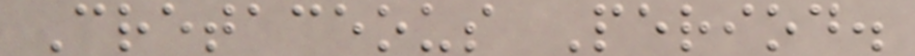Cretaceous Period.
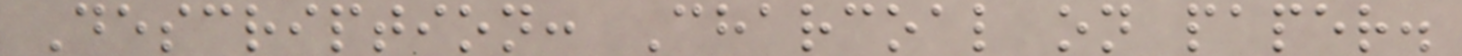Description: Charcoal on paper.
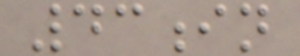43in
